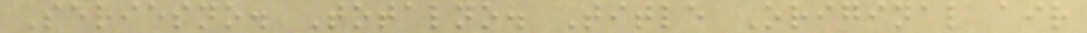Seriesno. Totalno. Title Original air
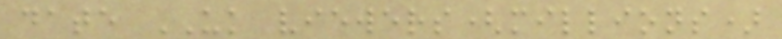date UK viewers(millions)
